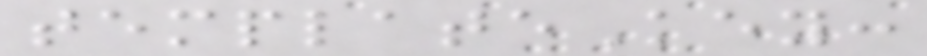templateKey:
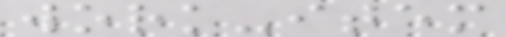work-item
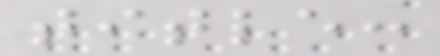title:
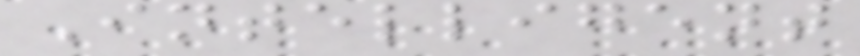Intelligent
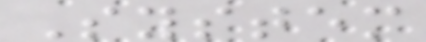System
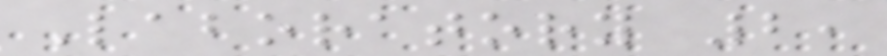Laboratory 2,
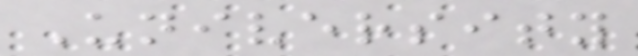University
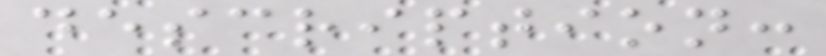description:
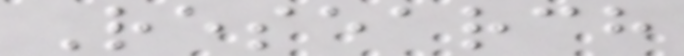Research
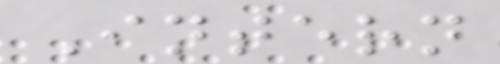Intern
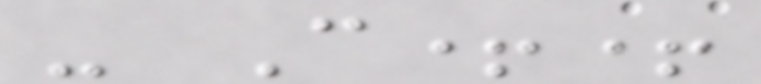- C++
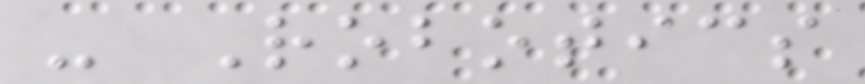- Robotics
